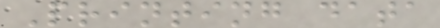Printing data
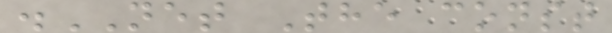.NET The const
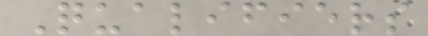Qualifiers
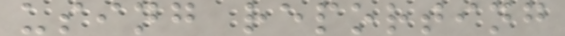using reporting
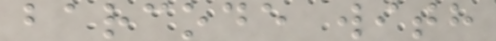barcode with
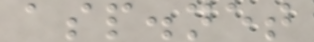asp.net
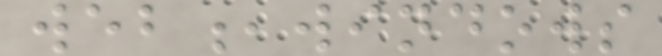web,windows
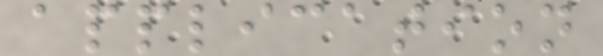application
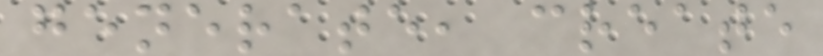generate, create
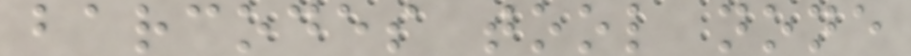barcodes tool none
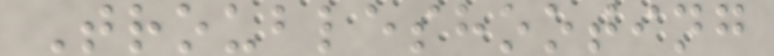Troubleshooting
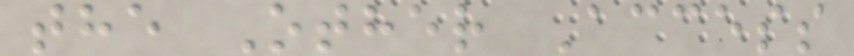the Other Access
